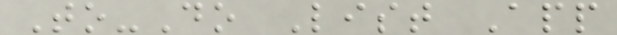To-Do List App
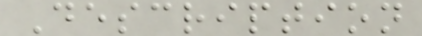Description
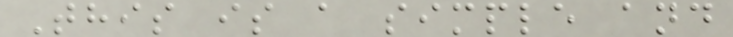This is a simple and
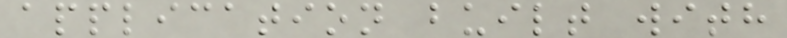application built with
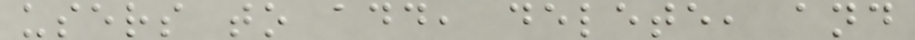users to add, delete, and
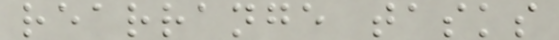rearrange tasks
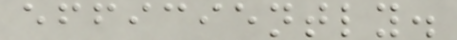efficiently.
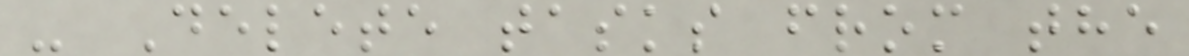- Delete tasks from the
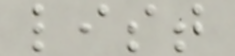list
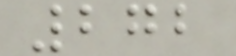272
